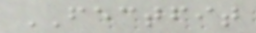FECTFIT
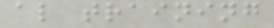al training
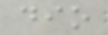dio
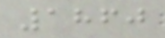1860
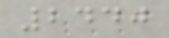2440
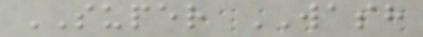SUPER WASH
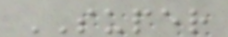SUPER
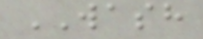WASH
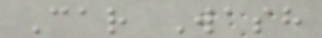Car Wash
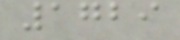1729
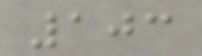103
